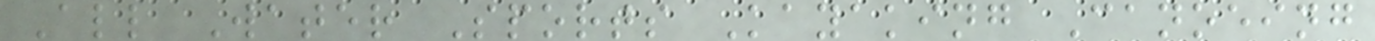All Water Sports Kayaking Canoeing
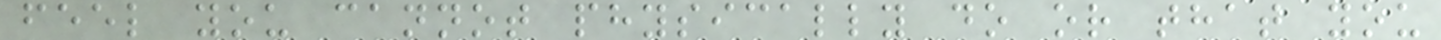feel you cannot physically do or that you
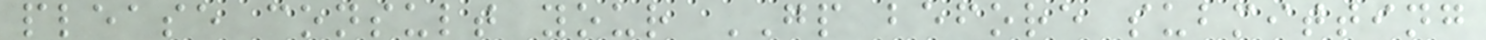please consult your GP before submitting
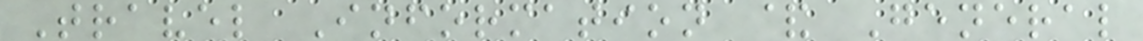Travel Information & General
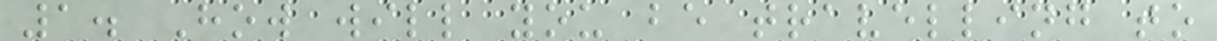1. How will you be travelling to
